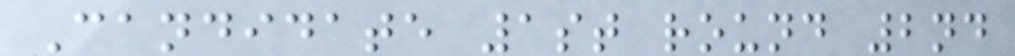Candidate 1st round 2nd
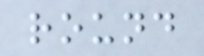round
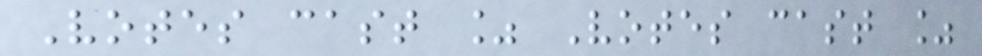Votes cast % Votes cast %
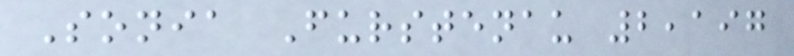Sonia Furstenau 2,197
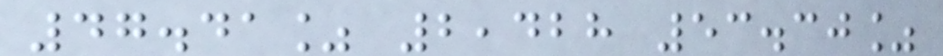47.41% 2,428 53.30%
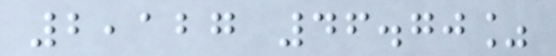2,127 46.70%
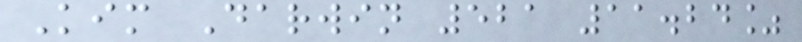Kim Darwin 521 11.24%
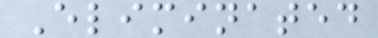Eliminated
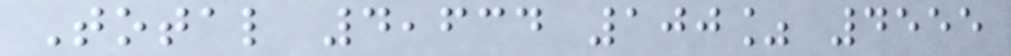Total 4,634 100% 4555
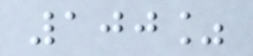100%
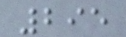295
